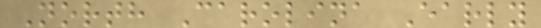North Carolina Early
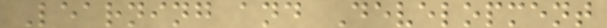Learning and Development
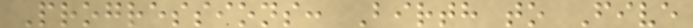Progressions: Birth to Five
